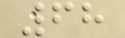68
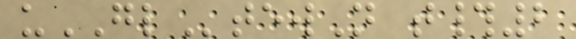uGLtewN t#2
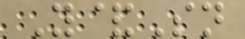Y&Sn
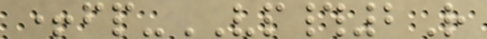+fp-VP#2R
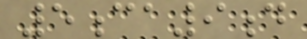5ca9d
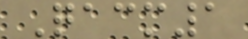Qacm1
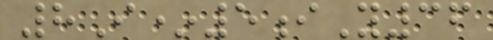8I*5iY36
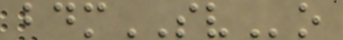bdmSVo
